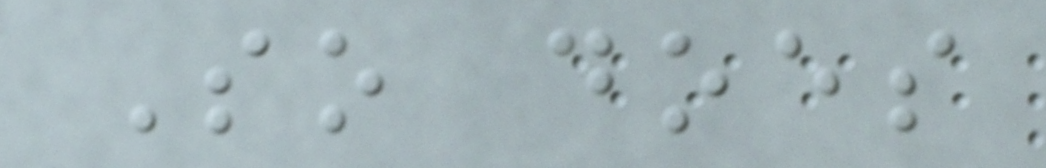So does
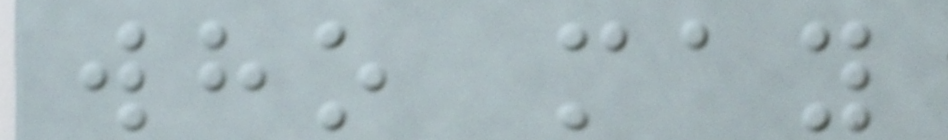who may
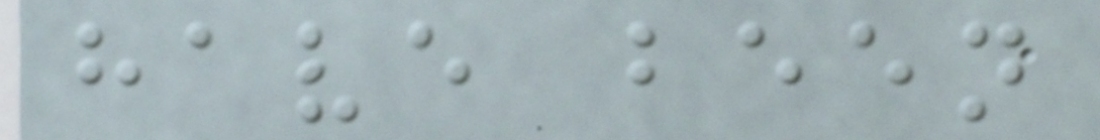have been
